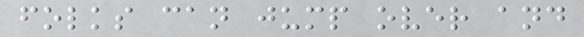folks can jump over and
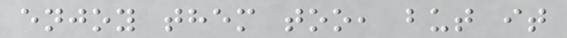enjoy them too, but it
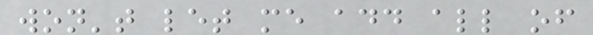won't let me add all of
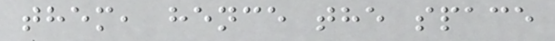them, hence the space
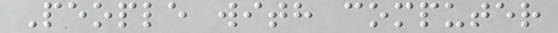People with computer
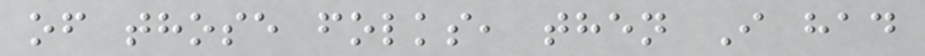of those folks, then I had
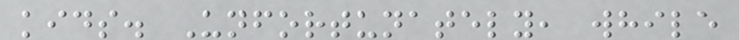kids. Unfortunately, while
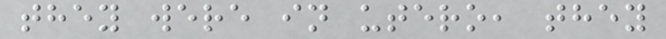they were in utero, they
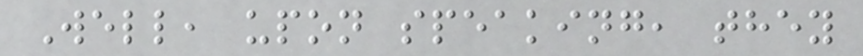Well, upon speaking, they
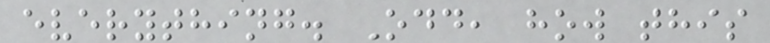everything. Odd, how this
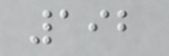192
